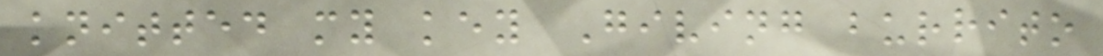knitted my key Giving burrito
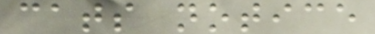cats notice
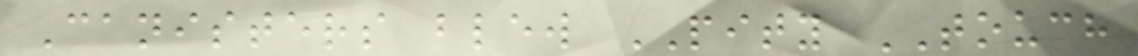Canisters blew PITY TOUCH
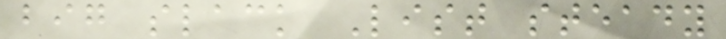big slack List steady
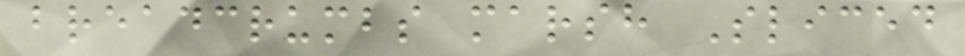breadcrumbs marsh Sliced
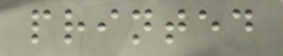printed
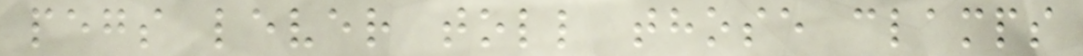pegs lever toll those clamps
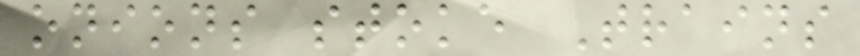onions stoke Trains
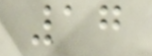17
